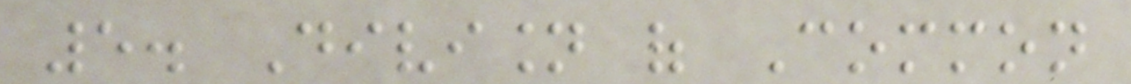5. Division of Common
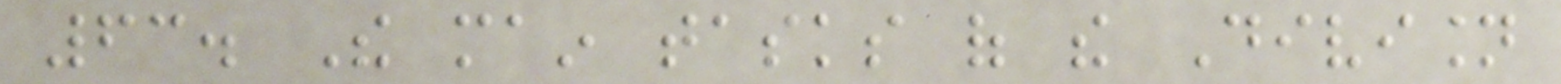63. The main tasks of the Division
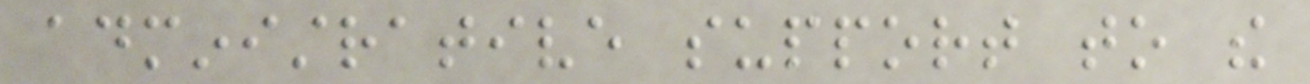administrative support to the
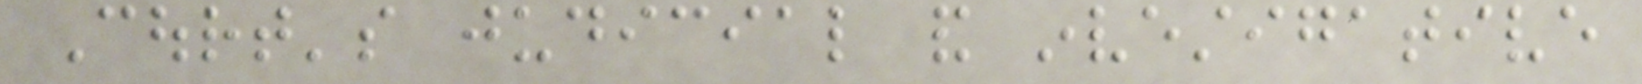Court's judicial and investigative
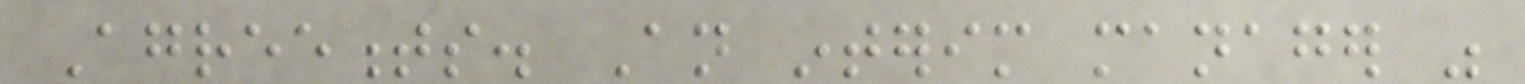Agreements. An interim manager was
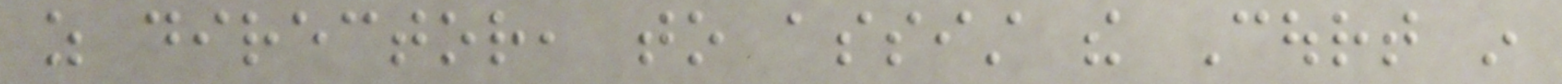as director, to assist the Court in
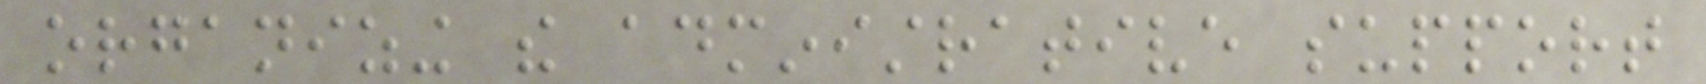organizing the administrative support
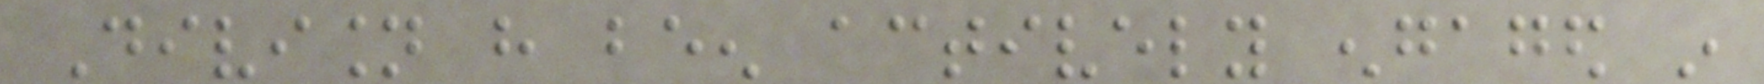Division have been actively engaged in
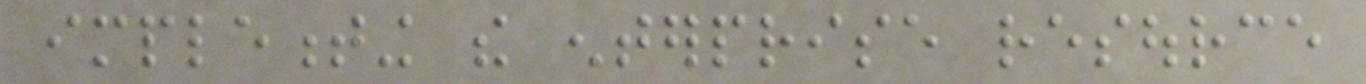implementing the enterprise resource
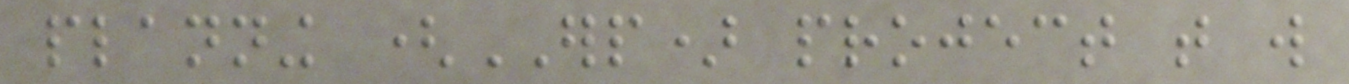planning (ERP) project that will
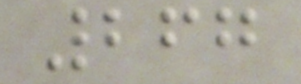267
